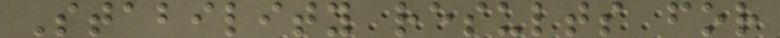Stability results for
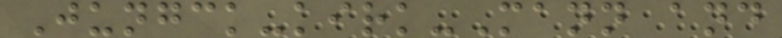Jungck-kirk-Mann and
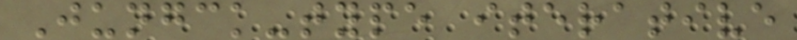Jungck-type iterative
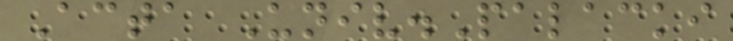Acta Univ.Palacki
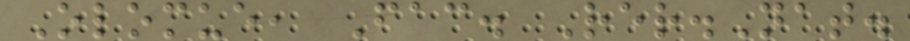Olomue, Fac. Rer.Nat.
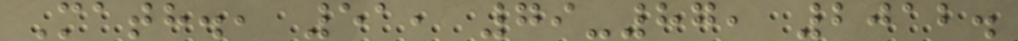Math., 51, 79-87, 2012.
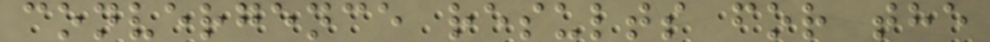convergence results for the
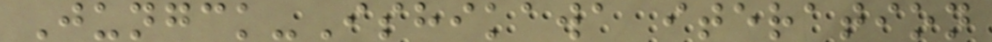Jungck-Ishikawa iteration
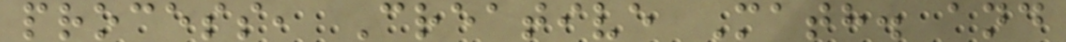process, Creative Math. and
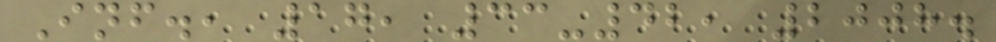Inf., 17, 33-42, 2008.
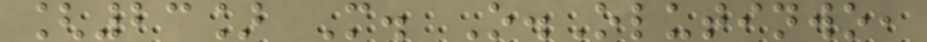[23] M. O.Olutinwo,
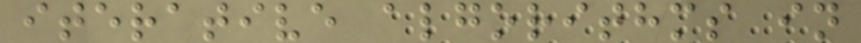iterative algorithms in
